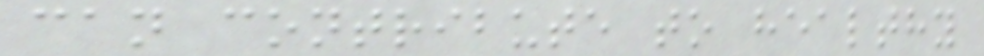can contribute to healthy
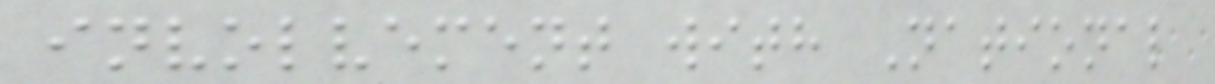involvement with National
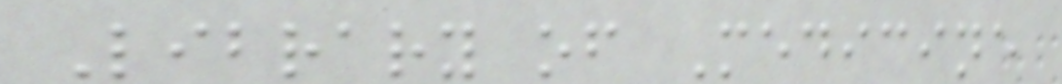Library of Medicine
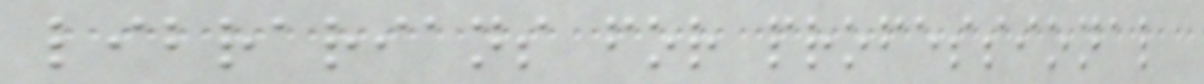librarians for professional
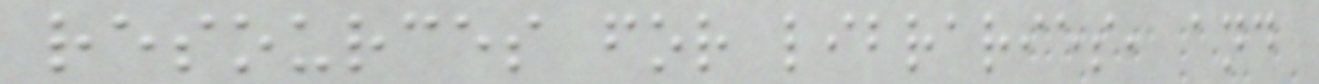resources for libraries, and
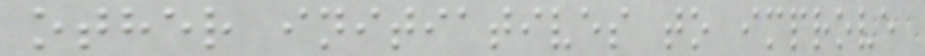other initiatives to improve
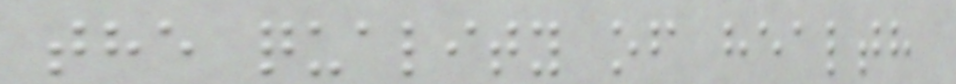the quality of health
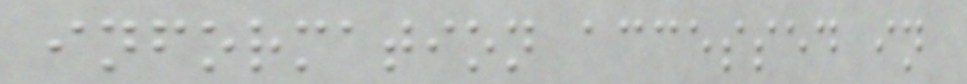information accessed in
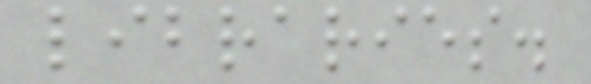libraries.
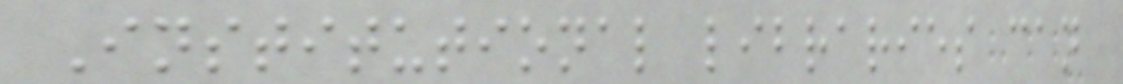Institutional libraries can
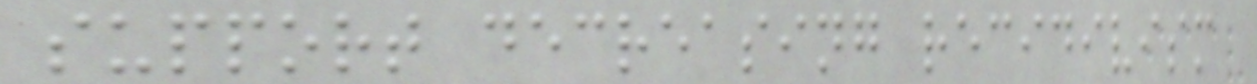support decreasing recidivism
